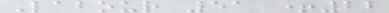Labour 51 +22
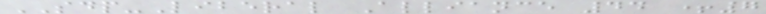SDP-Liberal Alliance 44 +7
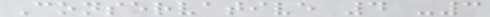Conservative 4 -3
